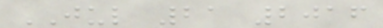JUL 21 2016
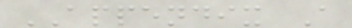APPENDIX A
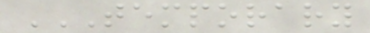TEMPORARY
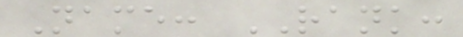Name: RANK:
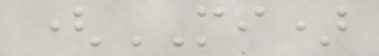(MI)
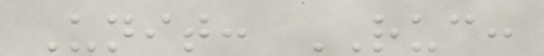Unit: RUC:
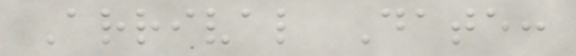Arrival Date:
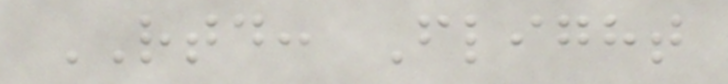RTD: Flight
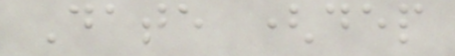Date (dep
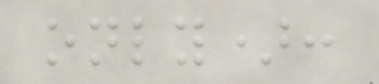only):
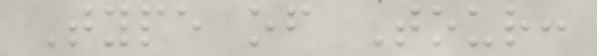Type of Tour:
